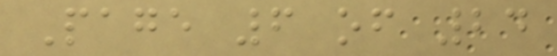Page 6 of 24
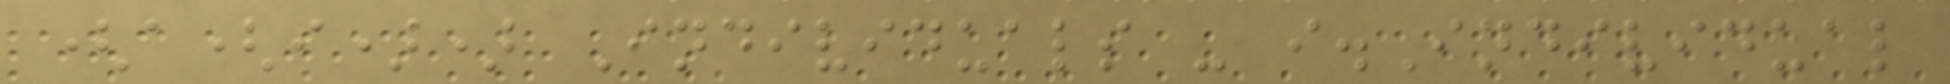(a(i)) Individuals - i.Individual
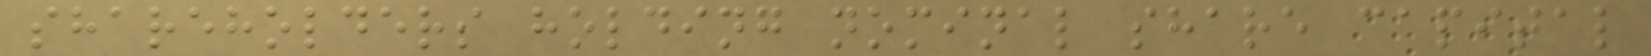shareholders holding nominal share capital
